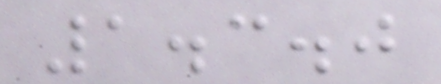1.3.0
